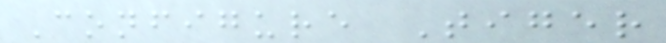Configure Tiger
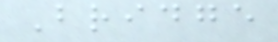Bridge
